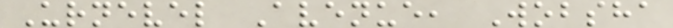Urnevel Avenue, Wobsha
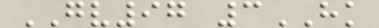GV97 3HK
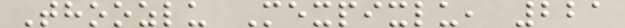Thoozlu Mexpixlu, 221
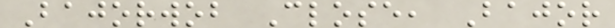Bajorwob Close, Bajor
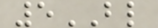5BL
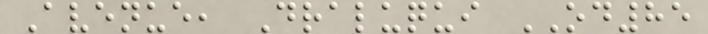Avenue, Draluqui OD85
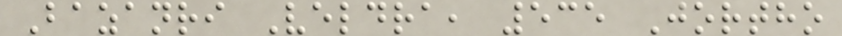Bazanri Veldra, 535 Jortho
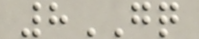8GQ
